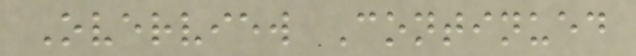Overview Continued
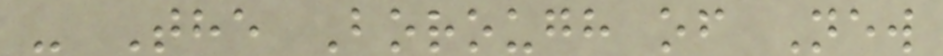- The Borough of New
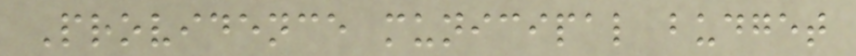Providence municipal budget
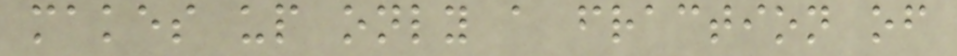makes up only a fraction of
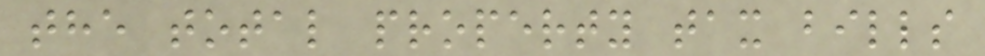the total property tax bills
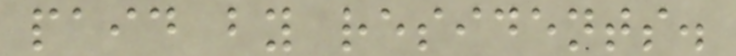paid by residents.
